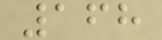168
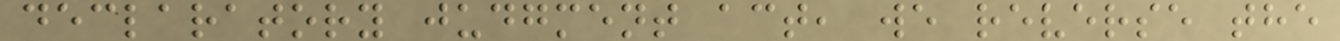declaratory judgment act, we reverse the
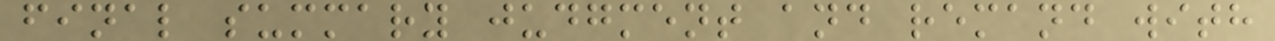final summary judgment and remand with
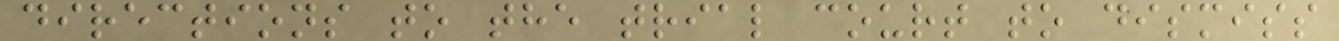directions to the trial court to dismiss
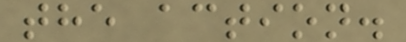the action.
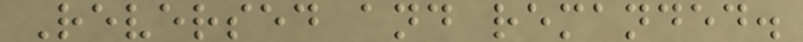Reversed and remanded.
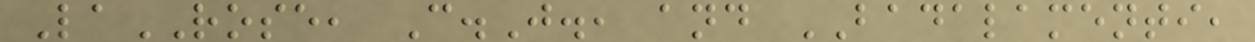LaROSE, C.J., and BADALAMENTI,
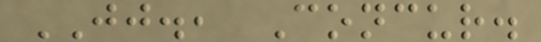JJ., Concur.
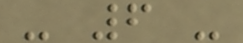- 6 -
